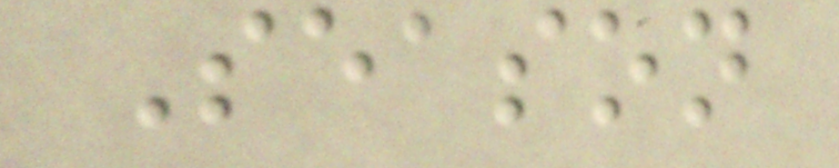Season
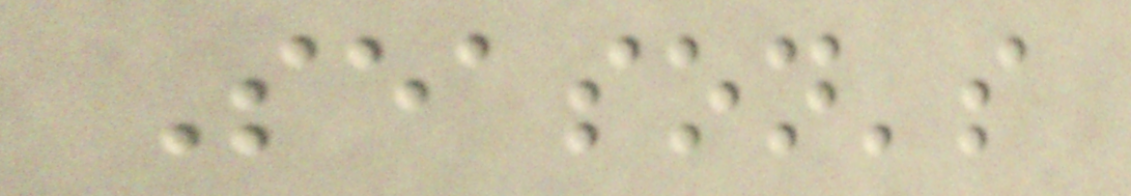Season's
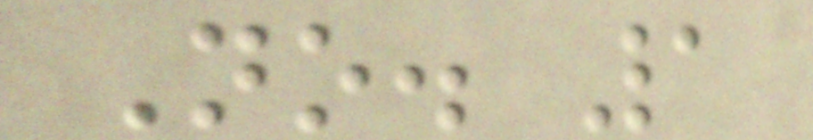No. 1
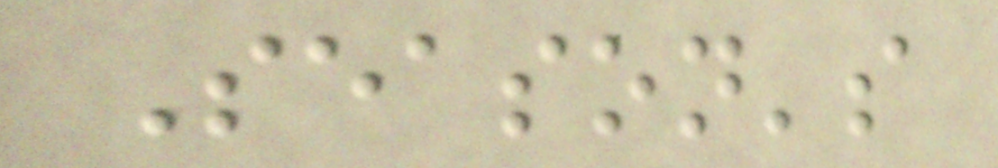Season's
